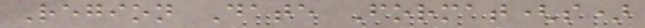Region Date Format(s)
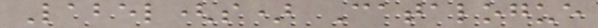Label(s) Catalogue
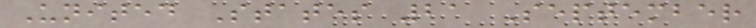United States 21 September
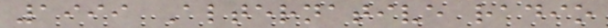1999 Alternative radio
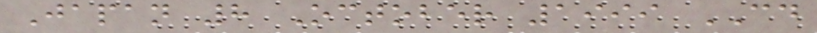Japan 8 October 1999 CD
